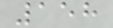158
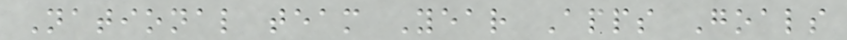National team Year Apps Goals
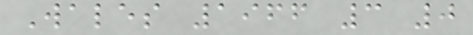Wales 1966 3 0
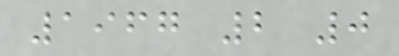1967 2 0
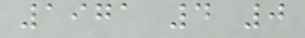1971 4 0
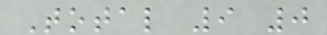Total 9 0
